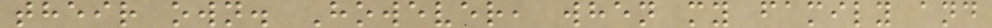their own. However, when my family and
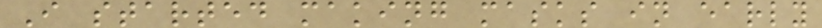I started making masks in early
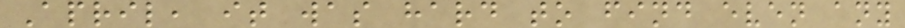April, it was hard to find even any
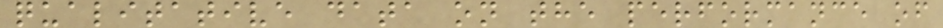qualitative data on the performance of
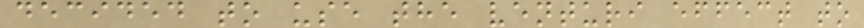decided to use the venturi effect to
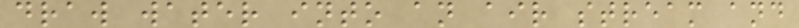draw water into an air stream and
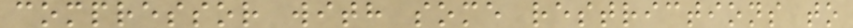compressor with some restrictions to
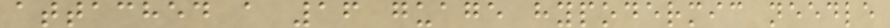attached a 16 guage hypodermic needle
